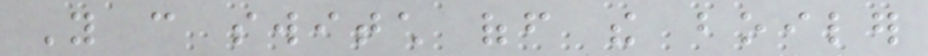You can switch off the boiler
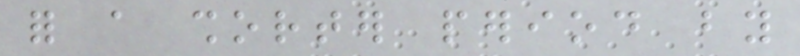for a shorter period by
